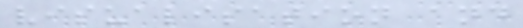visualisation and
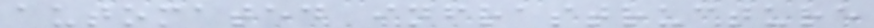automated infrastructure
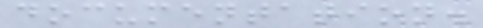documentation.
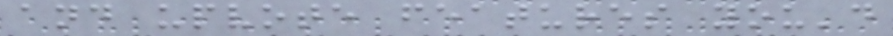and upvote features you'd
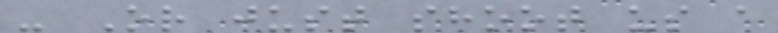- Or just shoot us a
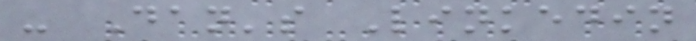- Dan's Linkedin
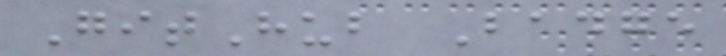GitHub Badge
